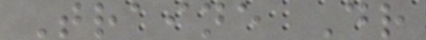Traine Dr
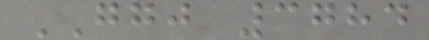GGJ 3784
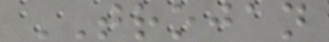TROJAN
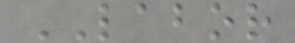LABOR
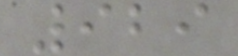929
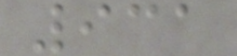931
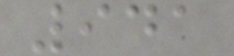941
